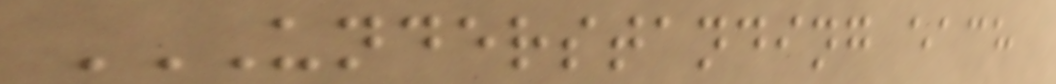UNDERSTANDING EACH
